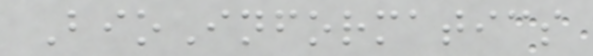BioInformatics
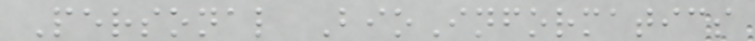Personal BioInformatics
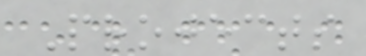Projects
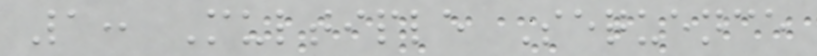1: Multiple Sequence
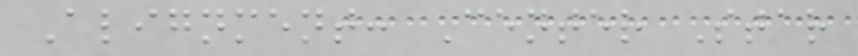Alignment: Center Star
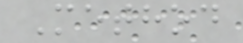Method
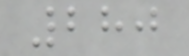280
